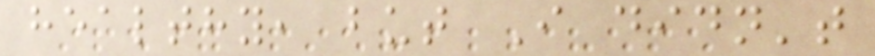healthy, but I didn't
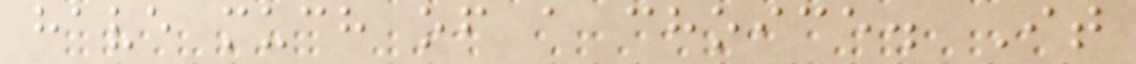have much of a choice. It
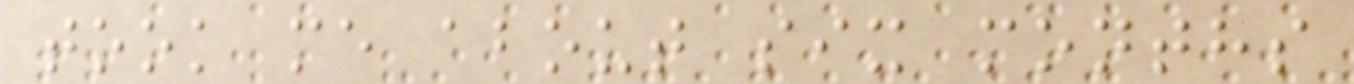took me about six months
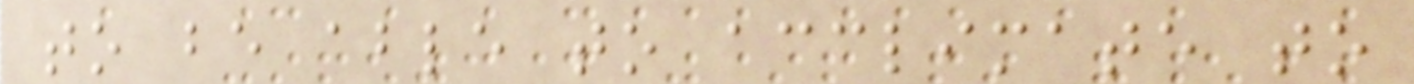to be able to acclimate to
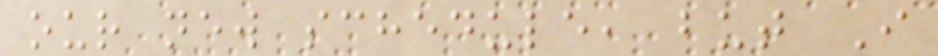our new schedule, but I
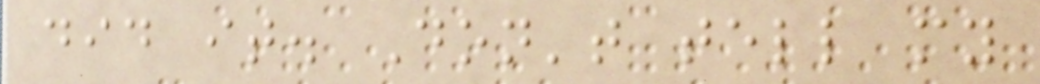did it. Don't tell my
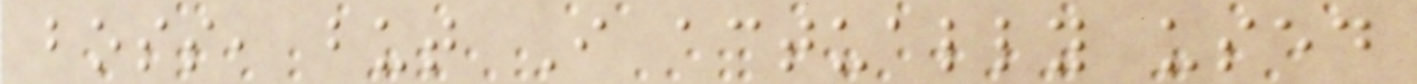boss, but I actually used
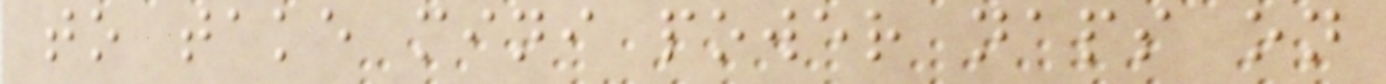to take mini power naps on
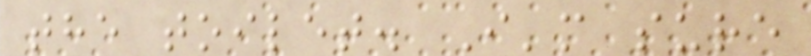the toilet. I'm sure
